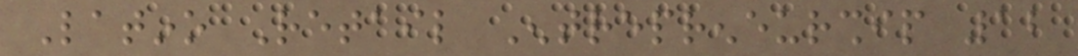Latino Retail Entrepreneurship 12
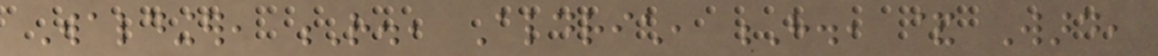Waldinger, R., Aldrich, H., & Ward,
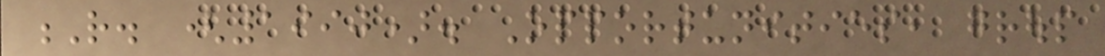R. (1990). Opportunities, group
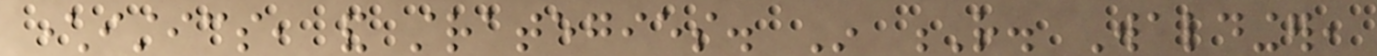characteristics, and strategies. In R. Waldinger,
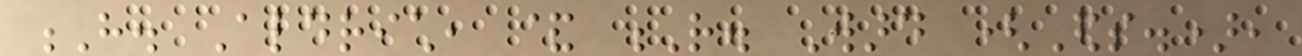H. Aldrich, & R. Ward (Eds.),
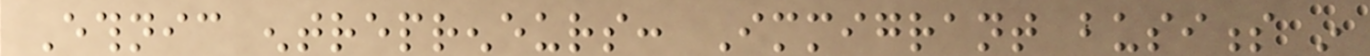Ethnic entrepreneurs: Immigrant business in
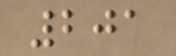201
